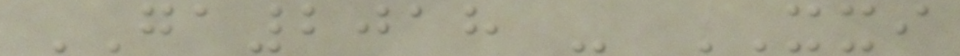GA2018 - XXI
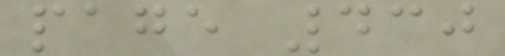page 430
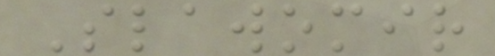Slawomir
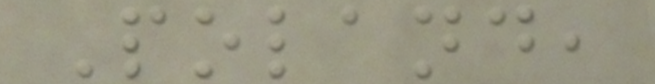Poland,
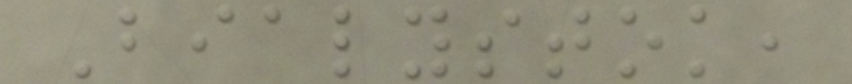Bialystok,
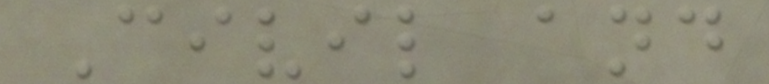Civil and
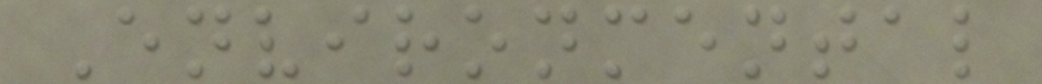Environmental
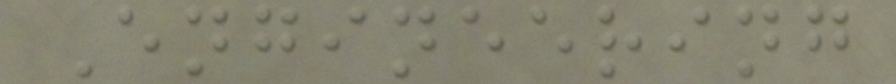Engineering
